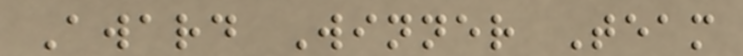Award Winner Team
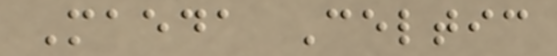Maeda Celtic
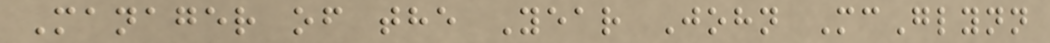Manager of the Year John McGlynn
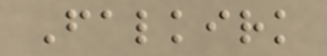Falkirk
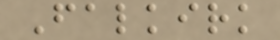Falkirk
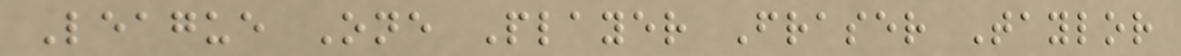League One Player Fraser Taylor
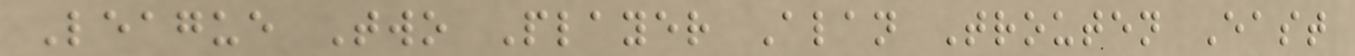League Two Player Alan Trouten East
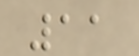11
